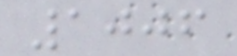1006
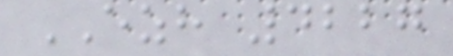EZH 4227
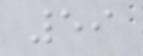59
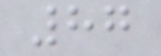87
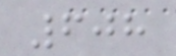608
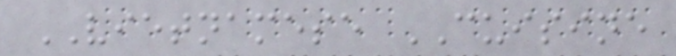VIETNAMESE CUISINE
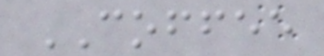COFFEE
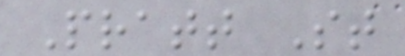Pratt St
